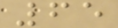65
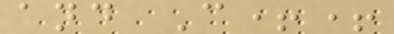and C++
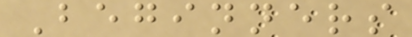Beginners
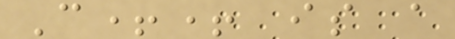C++ is a
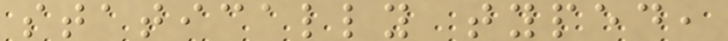statically typed,
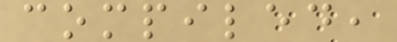compiled,
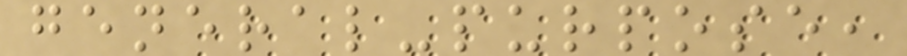general-purpose,
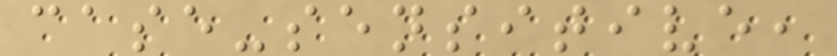case-sensitive,
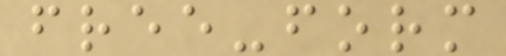free-form
